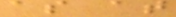as at
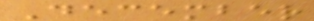December
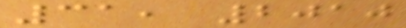31, 2010
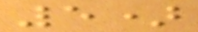5)
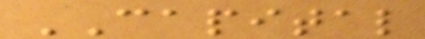CAPITAL
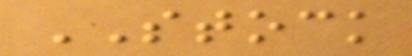STOCK
